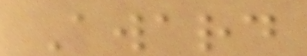Award
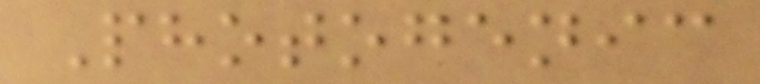Photogenic
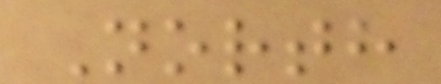North
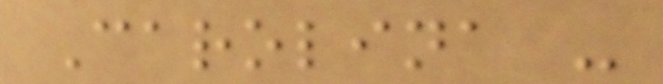Carolina -
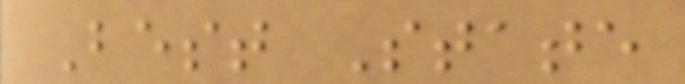Best State
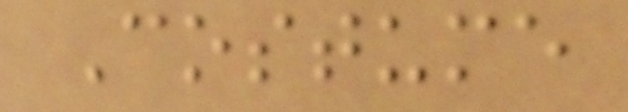Costume
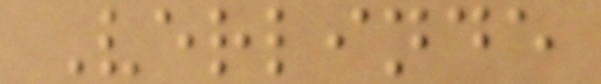Verlinde
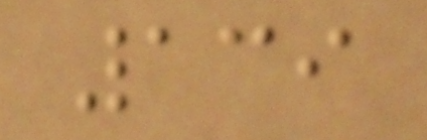139
